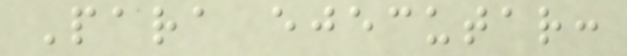Para ejecutar:
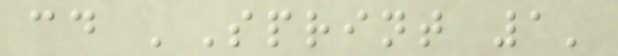cd 'Sprint 1'
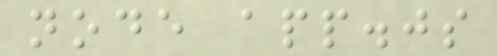node app.js
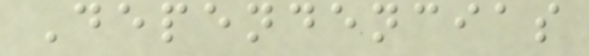Dependencias
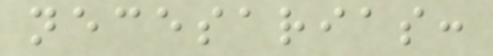necesarias:
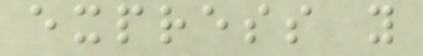express y
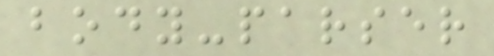body-parser
